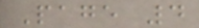Page 4
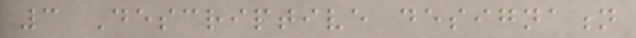3 Descriptive designation
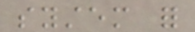system for
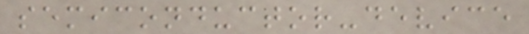semiconductor-device
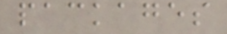packages
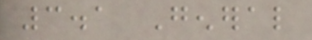3.1 General
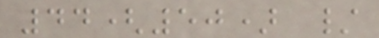44(50) /
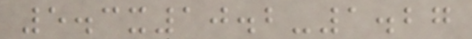5.3x10.2-1.27
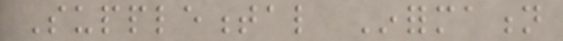Supplemental Information
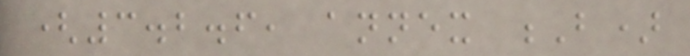(3.2.6, annex B)
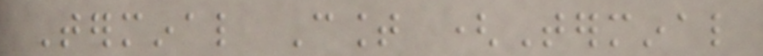Terminal Count (Terminal
